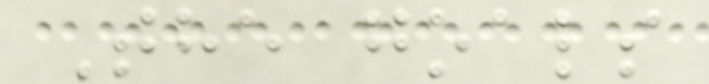The goals
